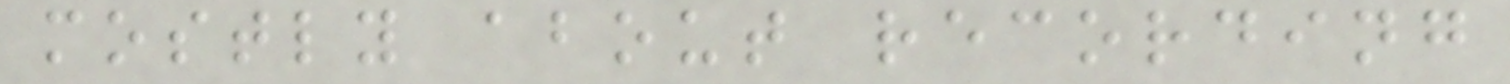mostly about recording
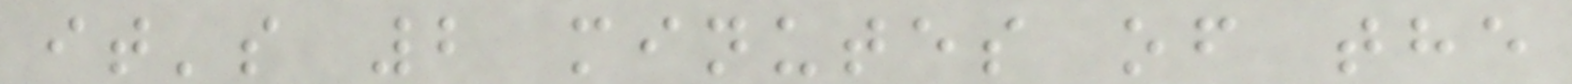it's 2 minutes of the
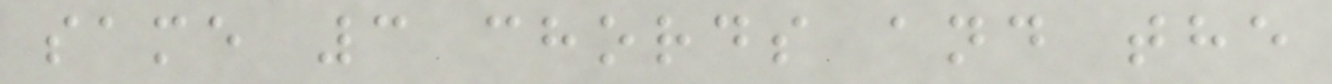same 3 chords and the
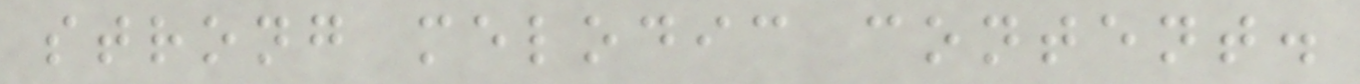strong melodic content.
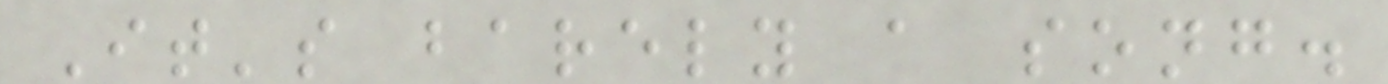It's barely a song.
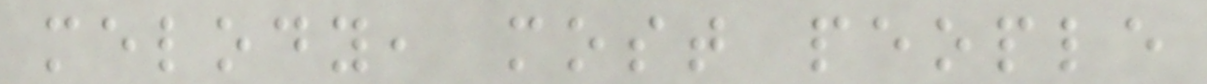melody, most people
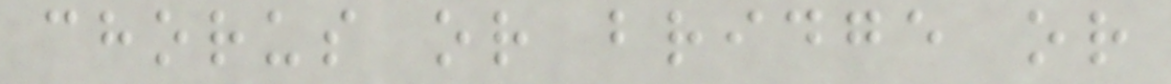chorus or bridge or
